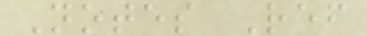Notes Ref
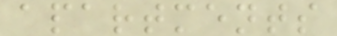apartments
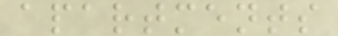apartments
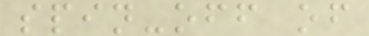spin-off of
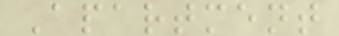Apartment
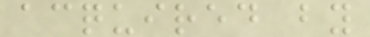acquired by
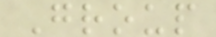Group
